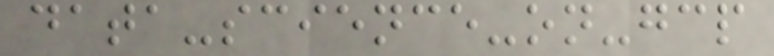data-science-on-gcp
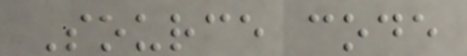Source code
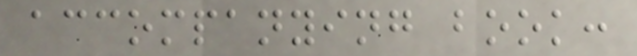accompanying book:
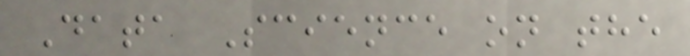Data Science on the
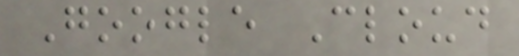Google Cloud
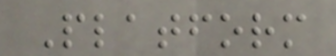Platform
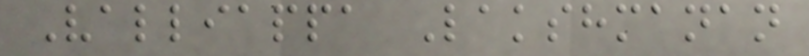Valliappa Lakshmanan
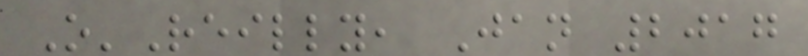O'Reilly, Jan 2017
